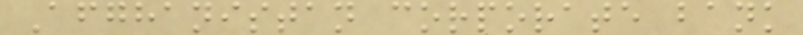Afghanistan corporate bank
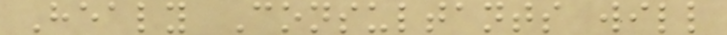Healy Consultants will
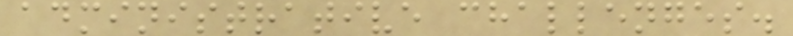administrative challenges.
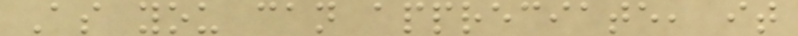As you can appreciate, it
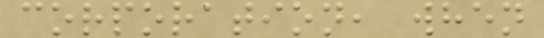corporation, when
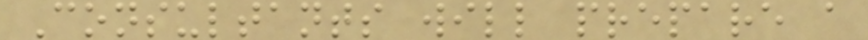Consultants will prepare a
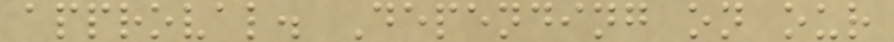approval. Depending on our
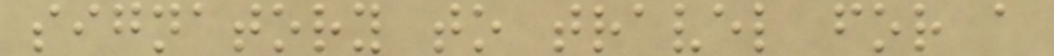signatory to travel for a
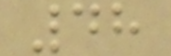48
